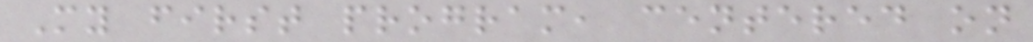My first program, centered on
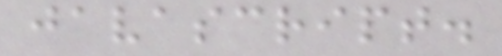javascript.
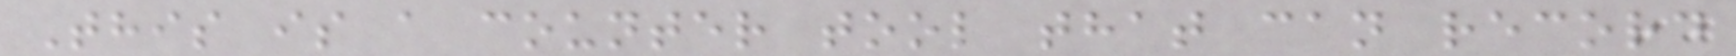This is a counter tool that can record
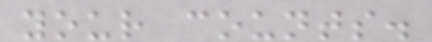your counts.
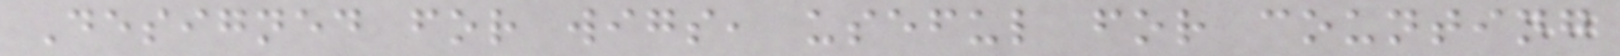Designed for wigs, useful for counting
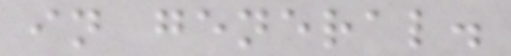in general.
